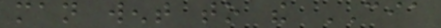man went to the CIA
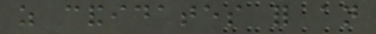as candidates for an
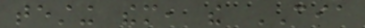testing them, the CIA
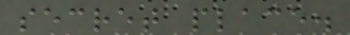secret place.
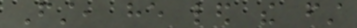First, he led the first
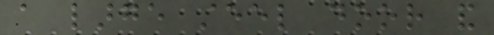a large steel door and
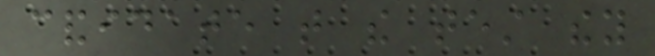candidate that the test they
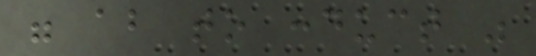were about to conduct was
